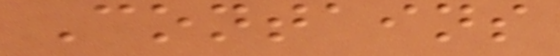Contains
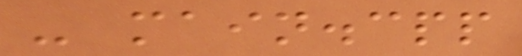- main.cpp
